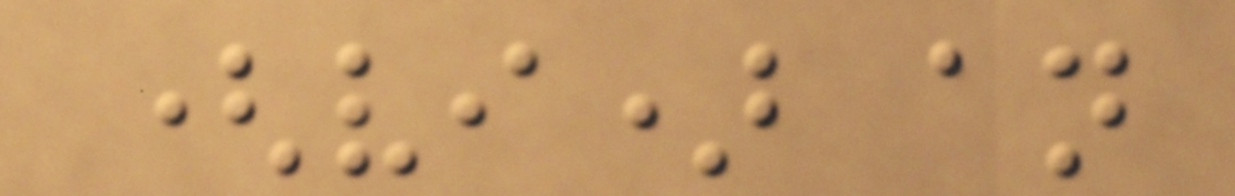(vi) an
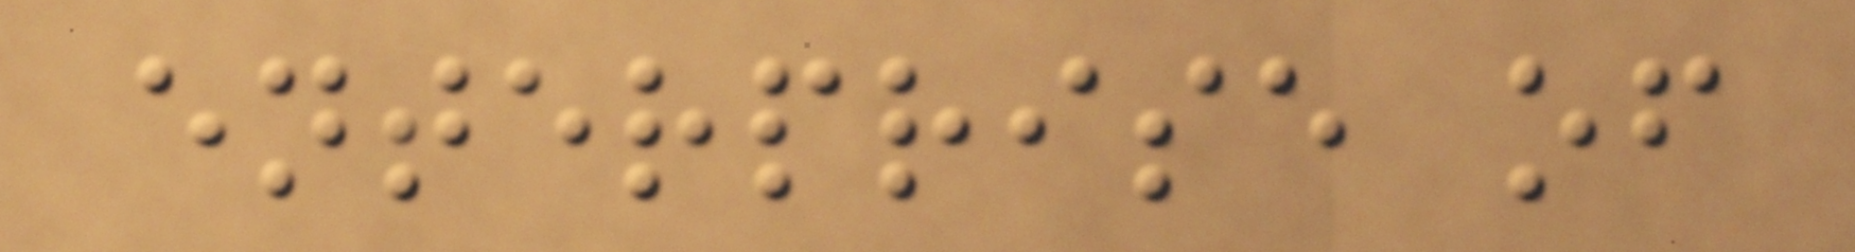enterprise of
